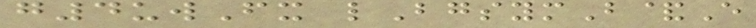g4uwFx lBgsymB&E
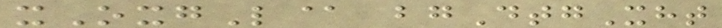xOxgL@ bgDtgXht
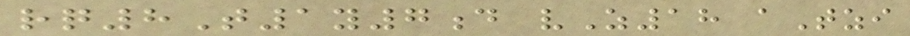rq8T1y7d vZ18 aTzi
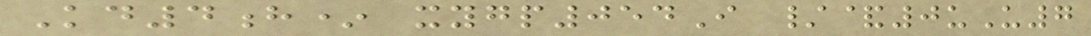Kd4h* xygp054I /&0uU7
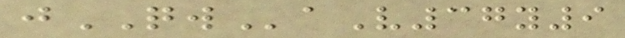jQWaV37y9
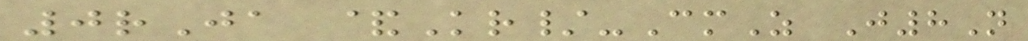0rJa &Kr/-CmZ J8N
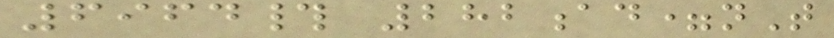6964# 282ad=nT
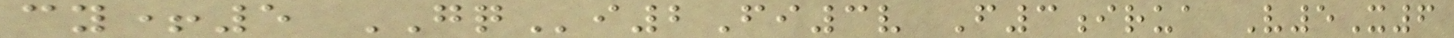cy+5 GQi2Fi3v F3irua V5X6
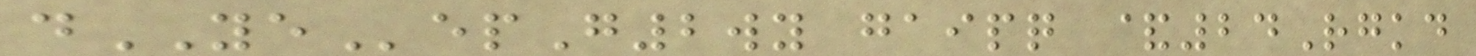dYEepG2wy gaipq &24Rgkd
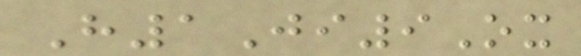H1Ji9Ox
